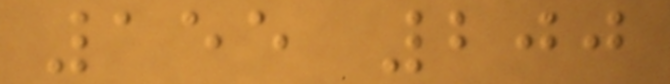155 200
